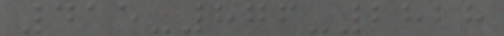415-876-2828
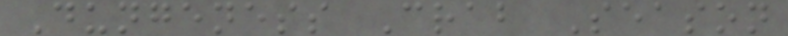Dungeness Crab Season
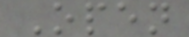Open
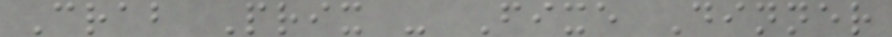Crab Prix - Fixe Dinner
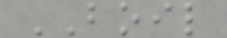BOIL
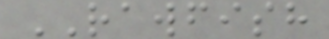RAWFISH
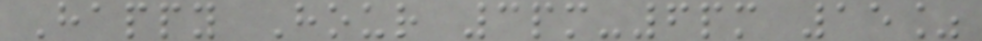Happy Hour 3pm-6pm 15%
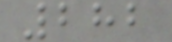282
